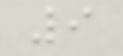9
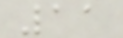11
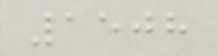1508
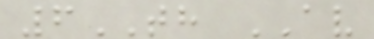6TH AV
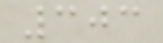303
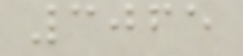3065
